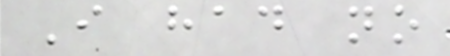I had no
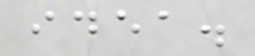idea.
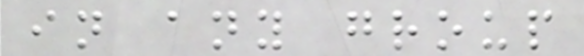in any group
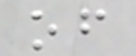of
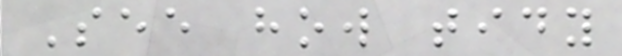See how tidy
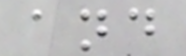and
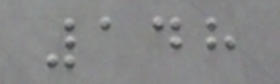148
